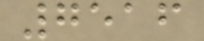7516
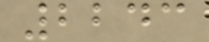2243
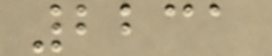2231
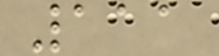111
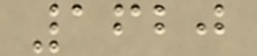1620
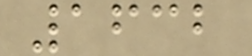1632
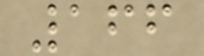166
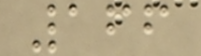166
